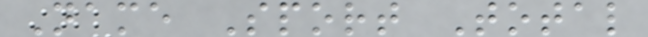Name Sport Total
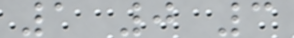1 0 3
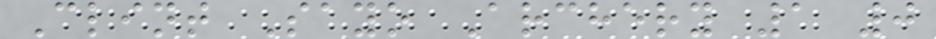Clint Sayo Archery 1 0
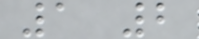1 2
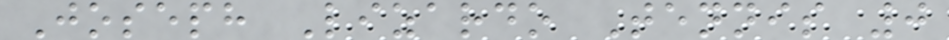Joseph Lizardo Tennis 0
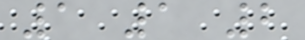1 1 2
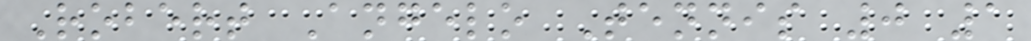Robert Angelo Tennis 0 1
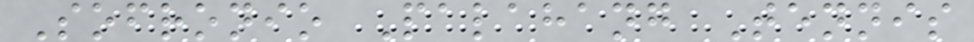Sofronio Palahang Tennis
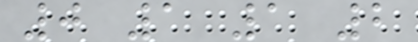0 1 1 2
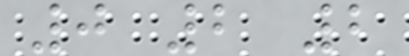0 2 2
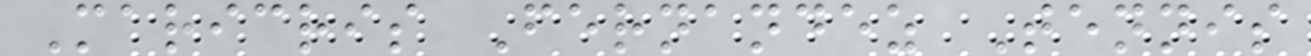Maricris Fernandez Tennis
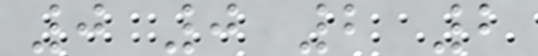0 0 2 2
